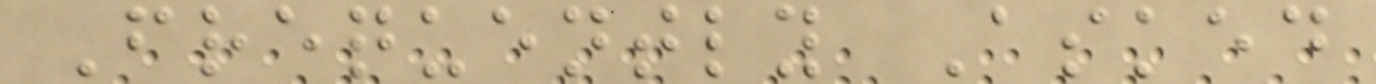Frequently Asked
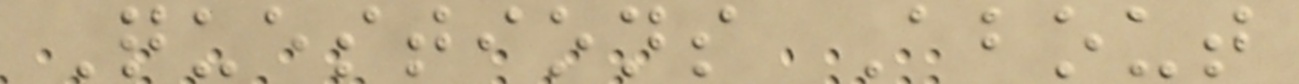Questions About
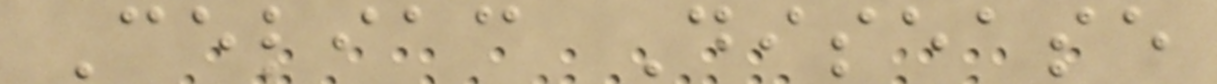Celiac Disease
